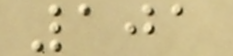101
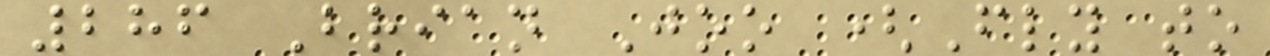286 Brian Joo (Fly to
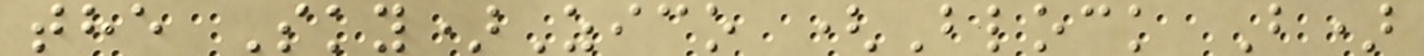the Sky)Zico (Block B)
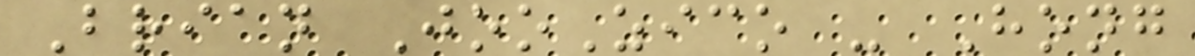Brian JooZico - Hong
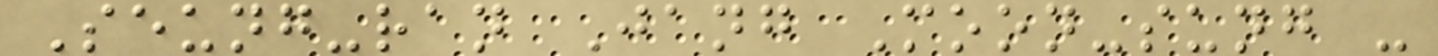Seung-ran Jang Moon-sung -
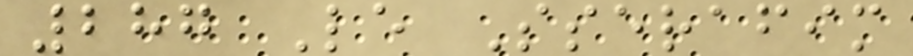287 Le Sserafim
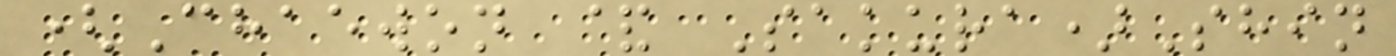(Chaewon & Sakura)Shin
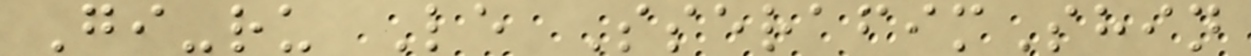Gi-ru Le SserafimShin
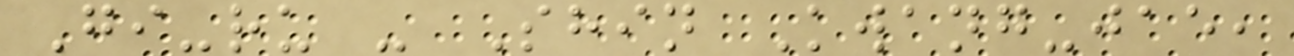Gi-ru - Shin Kwang-jae,
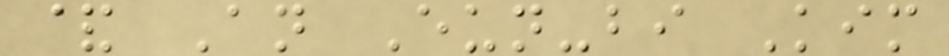& An Eun-bi Kim
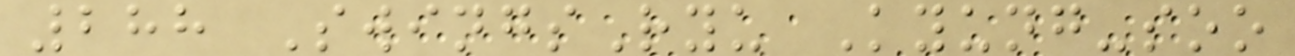288 SwingsRyu Kyung-soo
